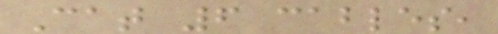Cat 6 cables,
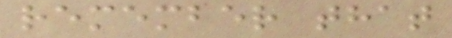remember that
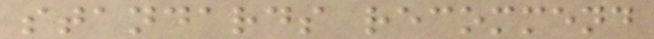standards recommend
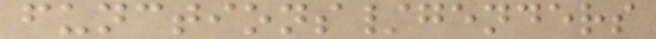functions/genders
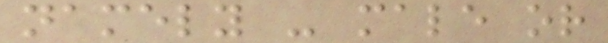namely - male or
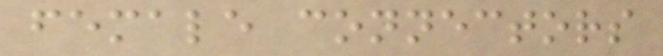female connectors
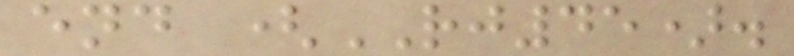end (RJ45).
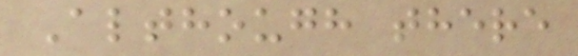Although there
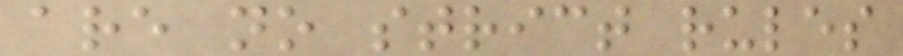are no strict rules
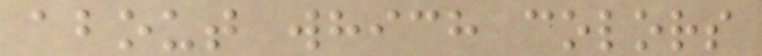about which colors
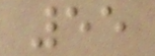55
